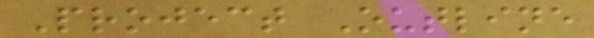Project Outline
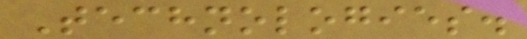Technologies.
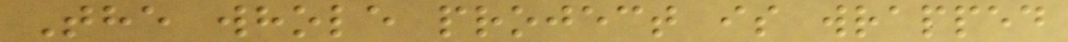The whole project is wrapped
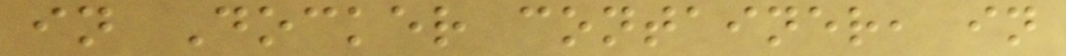in Docker container, in
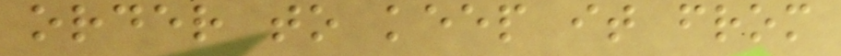order to keep it from
